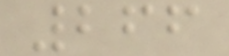266
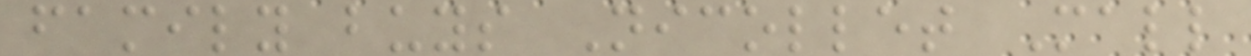family buys Nicollet Mall
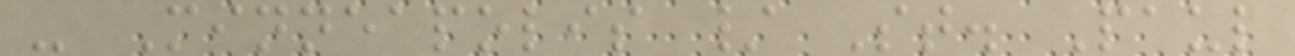- Minneapolis / St. Paul
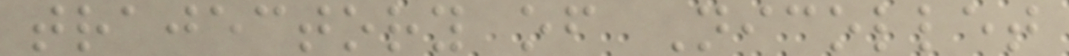trajectory of Nicollet
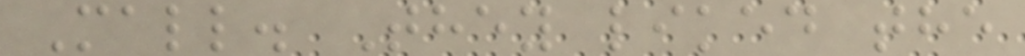Mall. They liked the
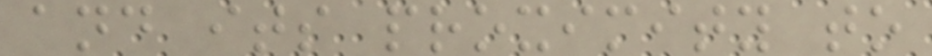and its proximity to
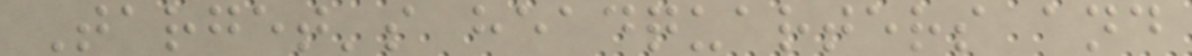Target's headquarters and
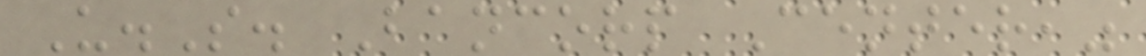U.S. Bancorp Center,"
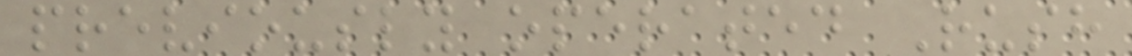previously operated Rush
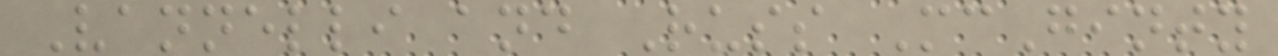Vannelli and Russ McGinty
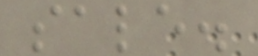sale.
